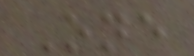One
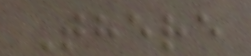There
